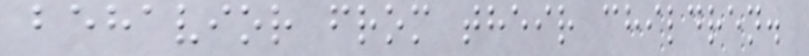behavior from their children.
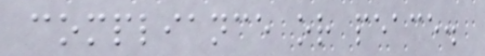compliance or peace.
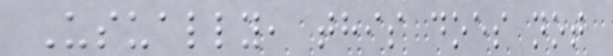Usually, this does not
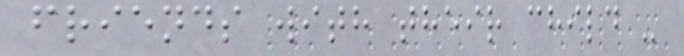friends with their child -
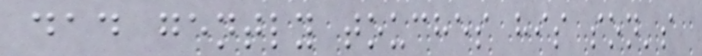dad gently touches his son's
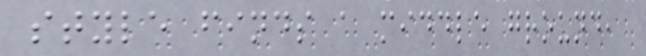style finds a middle ground,
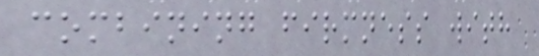combining firmness with
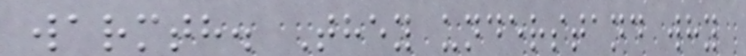warmth. They understand why
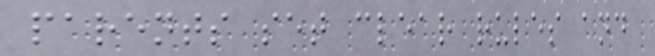parents set clear rules and
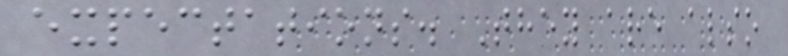expectations. They are also
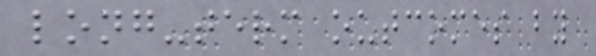long-term outcomes by
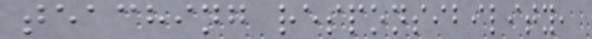teaching responsibility,
